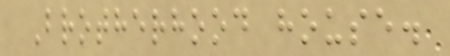Brotherhood house.
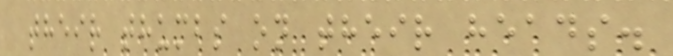their thumbs on their heads.
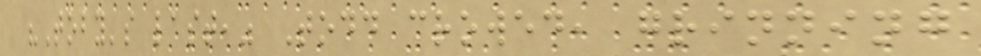"Toby's last," Todd crowed, grinning
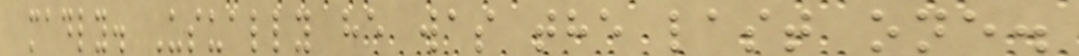madly. Usually he was the last one.
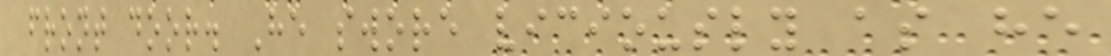front door. He swore viciously as he
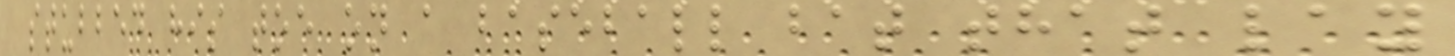stubbed his toe on a baseball bat that lay
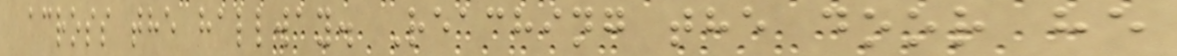across the hallway. Reaching the door he
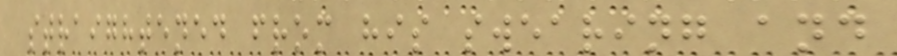straightened from his swearing and
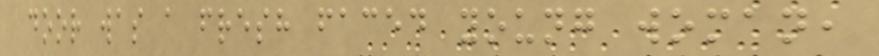door was a fresh faced young woman,
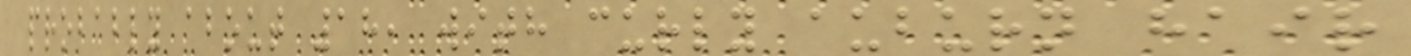probably about 18, with curly auburn hair
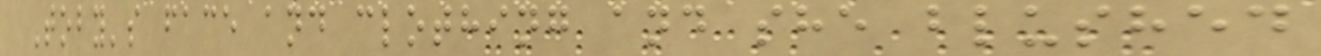Toby's face and clothing and she blushed
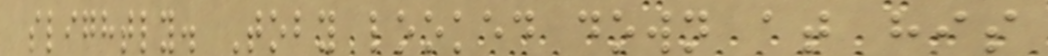slightly. Toby looked down at his
